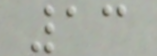13
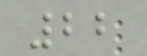22
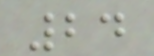24
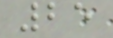25
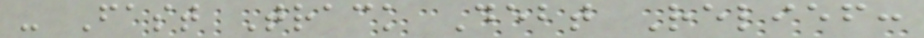- Fast Track Debt Relief:
